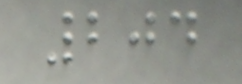204
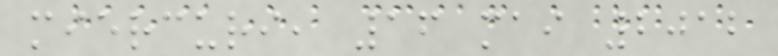miercuri, 16 mai 2012
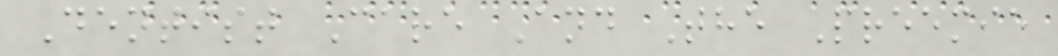Dentist Care And The Preemie
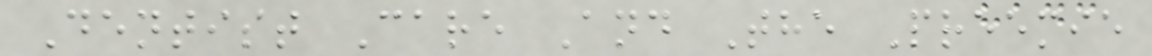Dentist Care And The Preemie
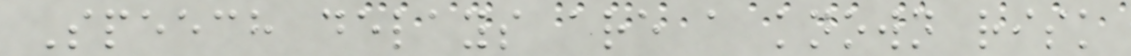Speech delays are a known risk
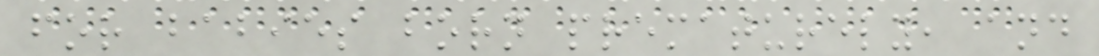for babies born prematurely, and
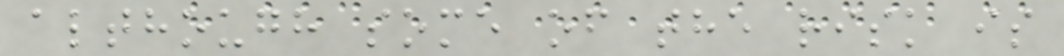although some of the risk is
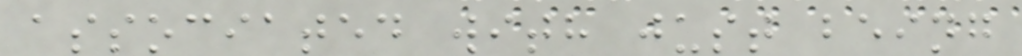associated with just being
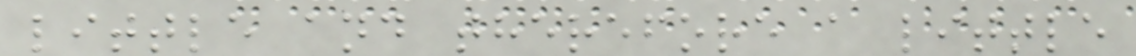little and therefore a little
